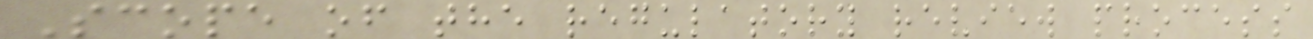Scope of the regulatory review process
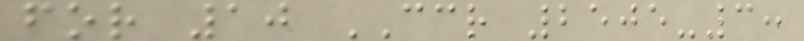for 10 CCR 2505-3:
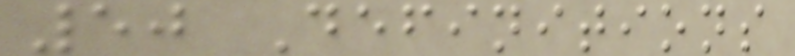50 Definitions
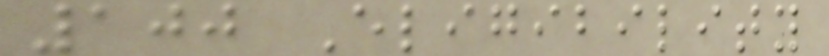100 Eligibility
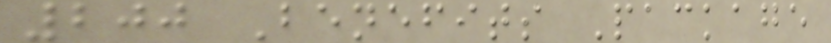200 Benefits Package
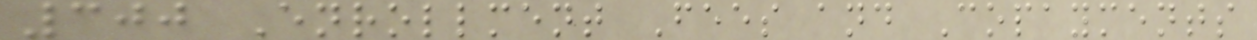300 Enrollment Fees and Copayments
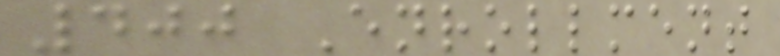400 Enrollment
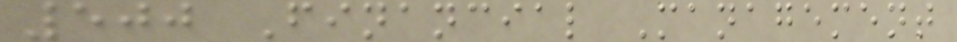500 Financial Management
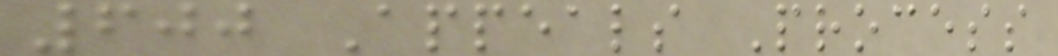600 Appeals Process
